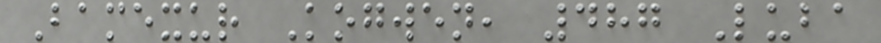Bamexur Kogwen, 487 Luba
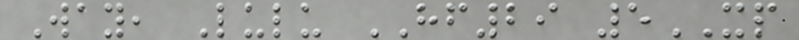Way, Lulu HF29 5XP
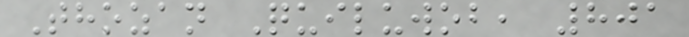Thozan Quiluwob, 801
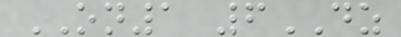ON1 6DZ
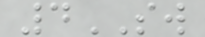4SW
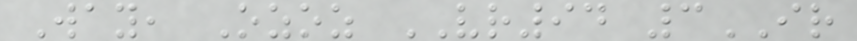Way, Ozoz VR94 3IR
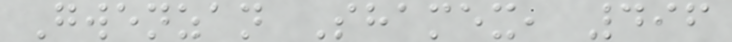Gwenzan Shamex, 496
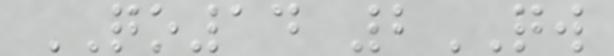QO14 2QW
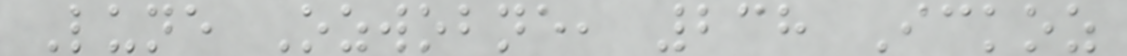Lune Ozwobne, 238 Ickoz
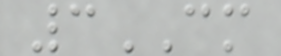3CM
